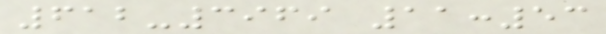612-3969 11:53
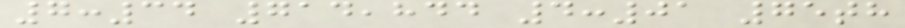7:34 714,844 4:01 75th
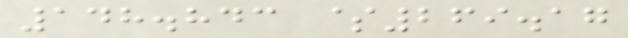148.843 $269.17
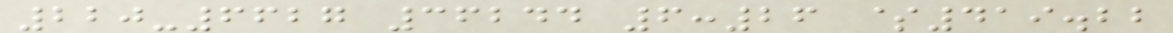220-6627 36244 6:26 $419.22
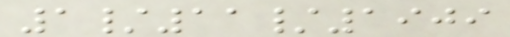1/11/1909
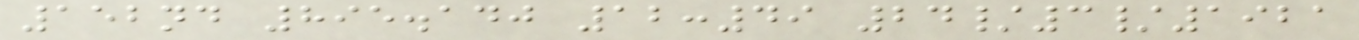152nd 895.140 12:49 24/3/1921
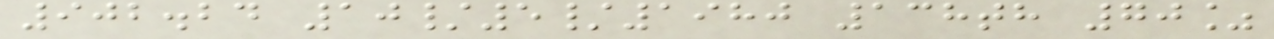902.24 10/5/1980 138th 70%
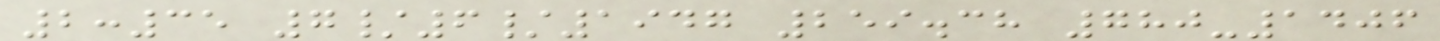2:35 7/6/1947 259.38 780-1406
